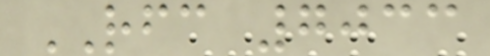RFC 7033
